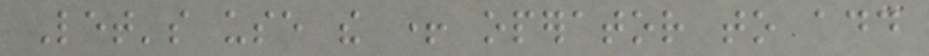Let's use the + operator to add
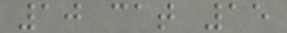10 cat 15
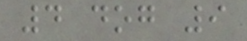4 dog 9
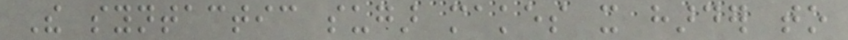The syntactic sugar makes it harder to
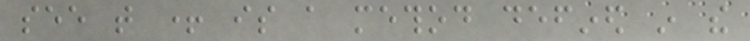see that + is a method defined in the
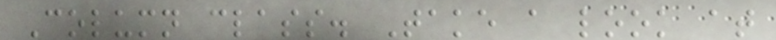Column class. Take a look at
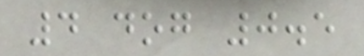4 dog 0.5
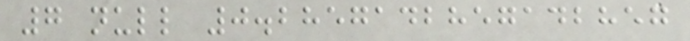7 null 0.2857142857142857
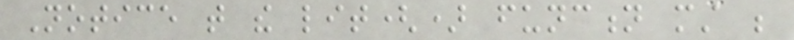Notice that the lit() function must be
